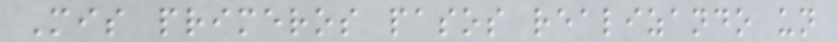Mis primeros pasos realizando un
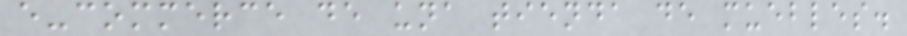e-commerce de una tienda de muebles.
